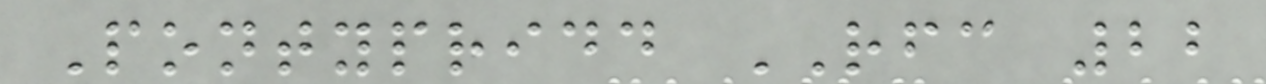Pontypridd RFC 22
